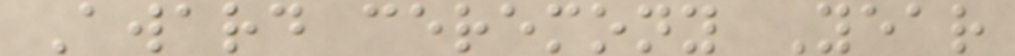Award ceremony Year
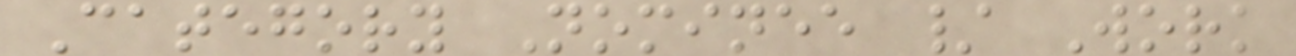Category Nominee / Work
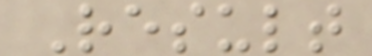Result
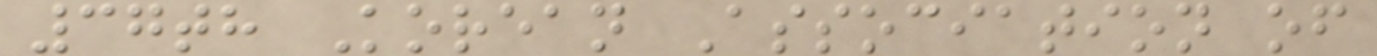37th Korean Association of
